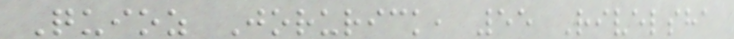Quioz Jorurick, 55 Rivelsha
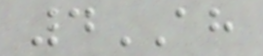4AH
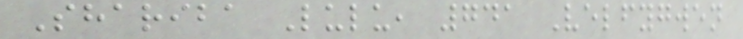Shariba Lulu, 741 Velfygwen
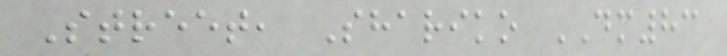Street, Shariko DM83
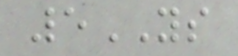5YS
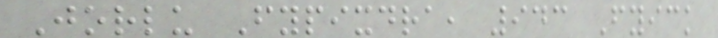Jorlu Fypixdra, 943 Fyick
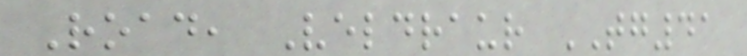Road, Veldraur TG41
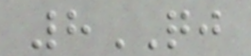8QJ
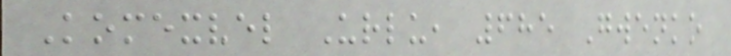Komexvel Urlu, 685 Gwenko
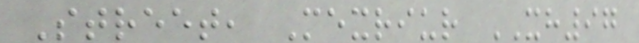Street, Mexriur XH97
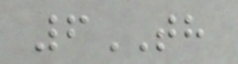6TH
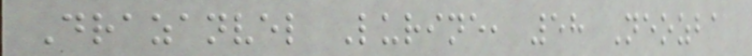Drazanvel Lurine, 58 Neozba
